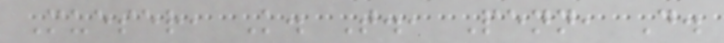Mueser, K. T., Penn, D.
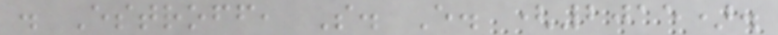. Estroff, S. E. (2015).
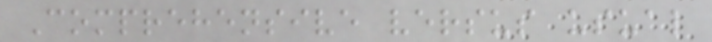Comprehensive versus usual
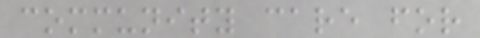community care for
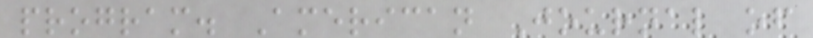program. American Journal of
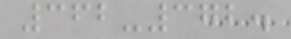362-372.
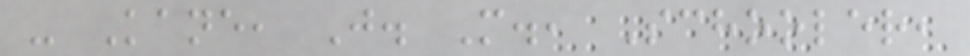- Kane, J. M., Schooler,
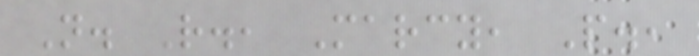N. R., Marcy, P.,
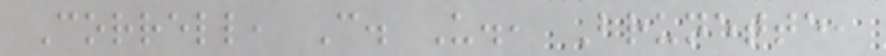Correll, C. U., Brunette,
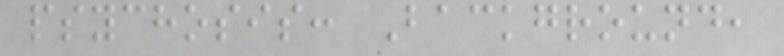psychosis: Background,
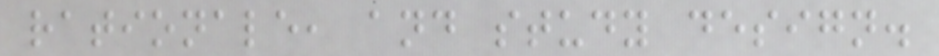rationale, and study design.
